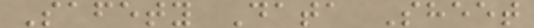Safety Data Sheet
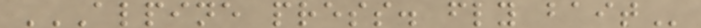ALPINE PRESS. FLY BAIT
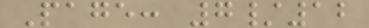Page: 7/12
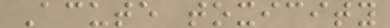Acute toxicity
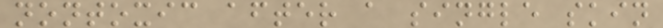nontoxic after a single skin
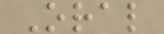Oral
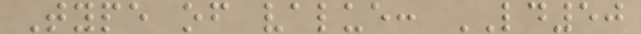Type of value: LD50
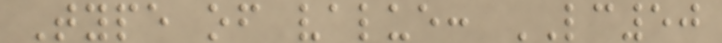Type of value: LC50
